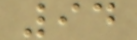94
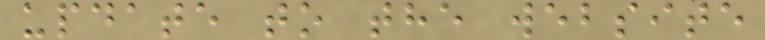update to the website
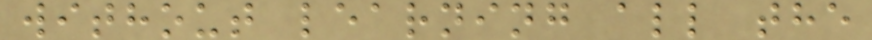without learning all the
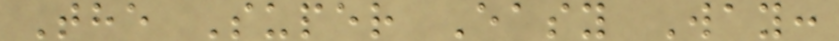The Super Easy Way:
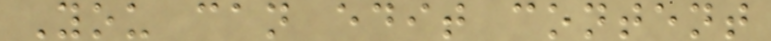You can edit content
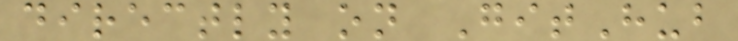directly on GitHub
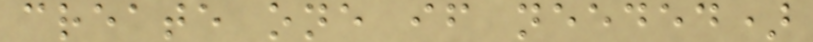create one if needed)
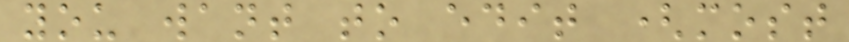you want to edit (most
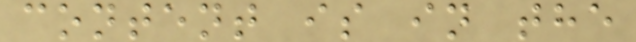content is in the
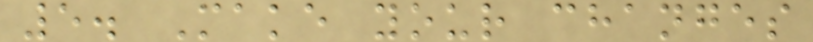5. Make your changes
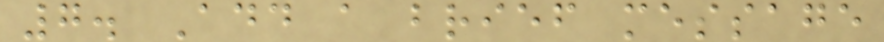7. Add a brief message
